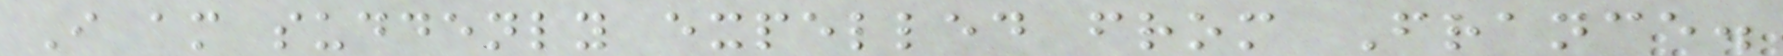I am suddenly expelled from France.
